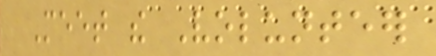Meet the Volunteer
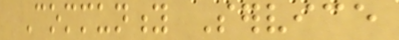Community Service
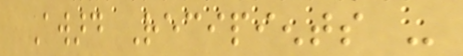Award Recipients -
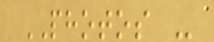PHOTOS -
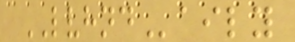LVHNDaily
